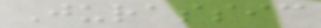Jurassic
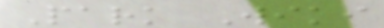Park Wiki
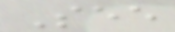See
